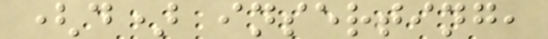(d) inserting,
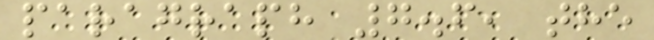paragraph 7.6, the
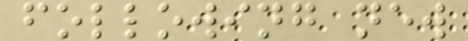following new
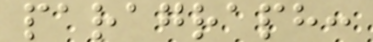paragraph:
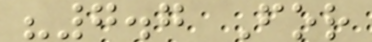"7.7 For
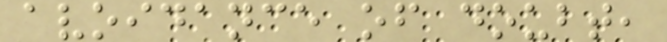avoidance of doubt,
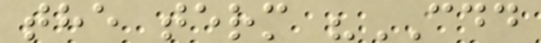the term "CDD
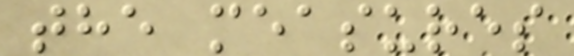the measures
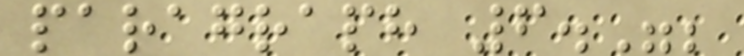paragraph 6.";
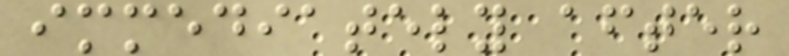immediately after
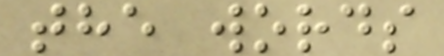the words
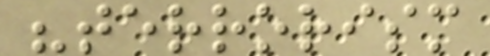"terrorism
